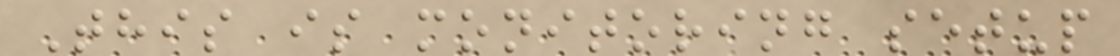This is monitoring setup
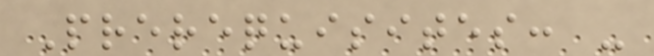Prerequisites: -
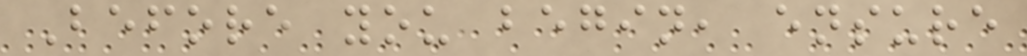Before you begin, ensure
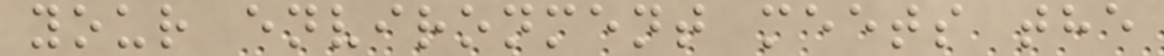your environment meets the
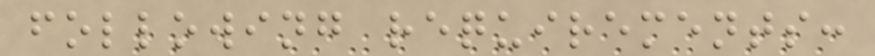following requirements:
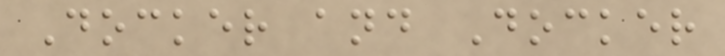Docker and Docker
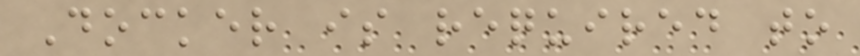Docker is required to
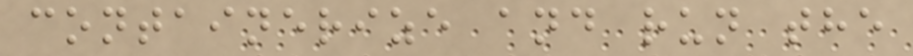containerize and run the
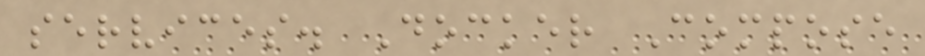services. Docker Compose
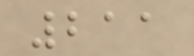211
